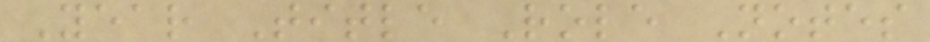Year Title Role Notes
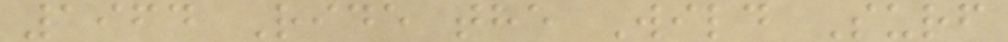1964 Ride the Wild Surf
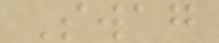Swag
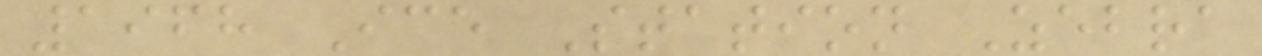1968 Ice Station Zebra
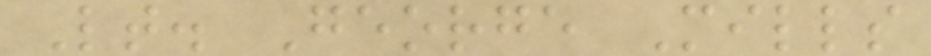Lt. George Mills
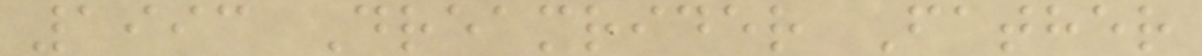1993 Dreamrider Father
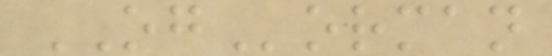OGorman
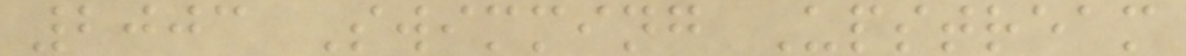2003 Swimming Upstream
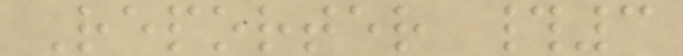Reporter #3
